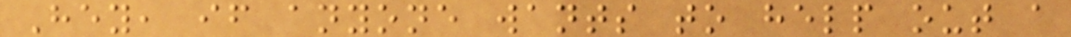Hey, if anyone wants to help out a
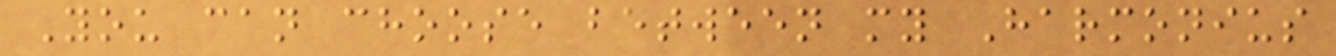You can choose between my Harmonius
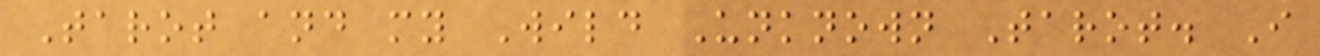Tarot and my Wild Unknown Tarot. I
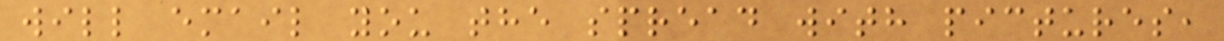will email you the spread with pictures,
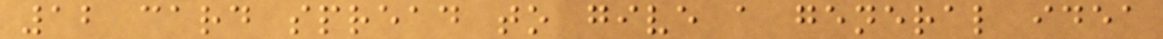12 card spread to give a general idea
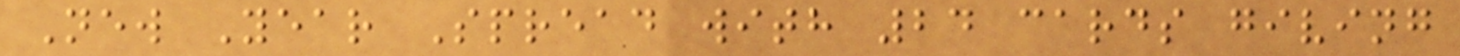New Year Spread with 24 cards giving
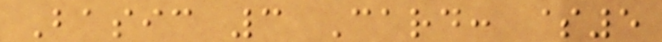Basic 3 Card: $5
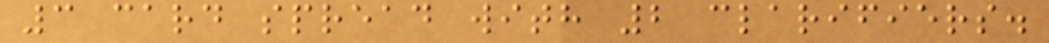3 card spread with 2 clarifiers.
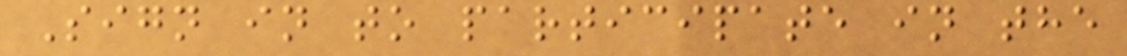Sign in to participate in the
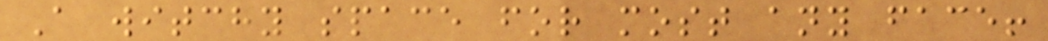A witchy space for most any face!
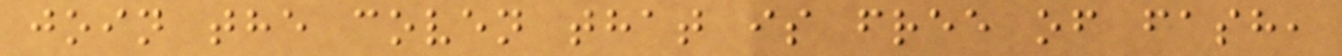join the coven that is free of fash,
